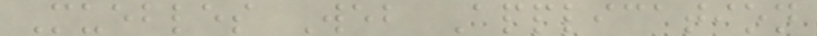Muebles Web Application
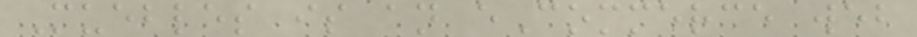Muebles is an eCommerce web
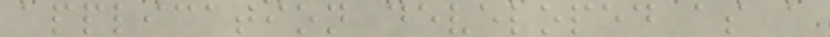application developed as a
